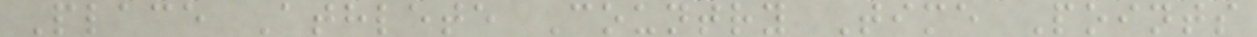Place Athlete Country Time Points
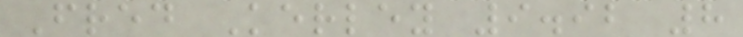Fred Kerley 9.92 8
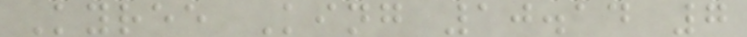Kyree King 10.14 7
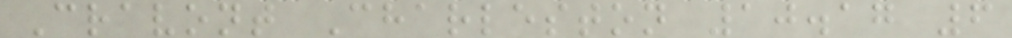Cravont Charleston 10.17 6
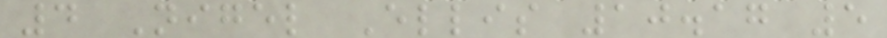4 Nigel Ellis 10.17 5
